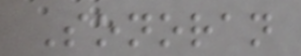Sonoran
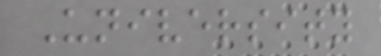University
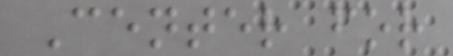Center for
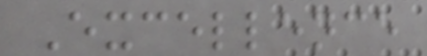Excellence
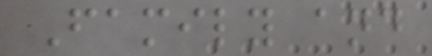Family and
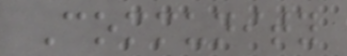Community
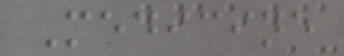Medicine
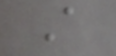A
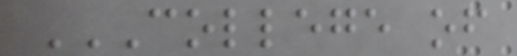COLLEGE OF
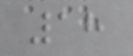18
